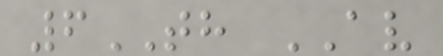6TH AV
